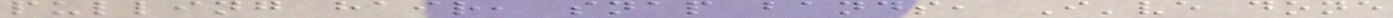pulling hair, snap bands, I've done
